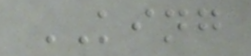KING
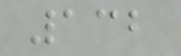132
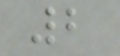2
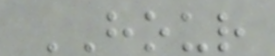HOUR
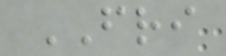FRI
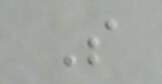S
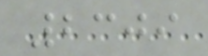2309
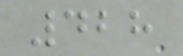428
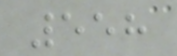558
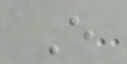E
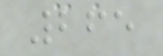265
